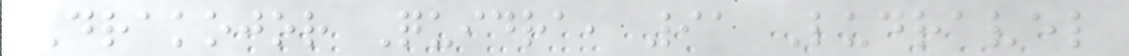Drakojor Quidra, 91 Ludravel
